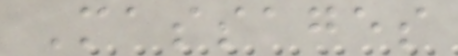Massages
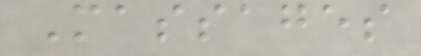Massages
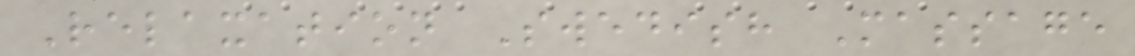Relaxation Swedish Massage
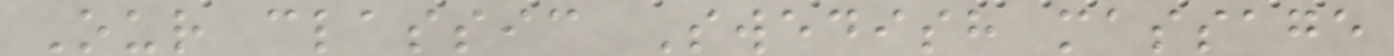Our classic Swedish massage
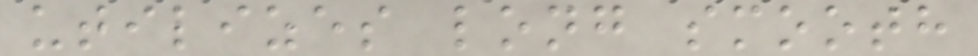utilizes long smooth
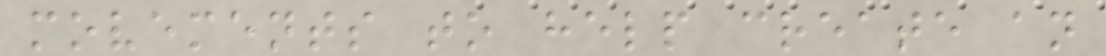movements to help create an
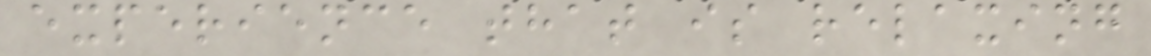experience that is relaxing
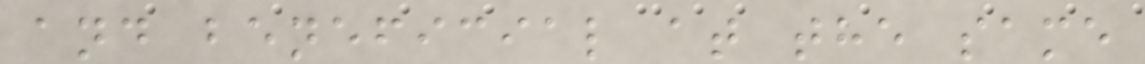and beneficial at the same
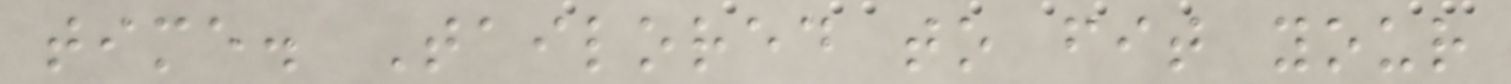time. Tailored to fit your
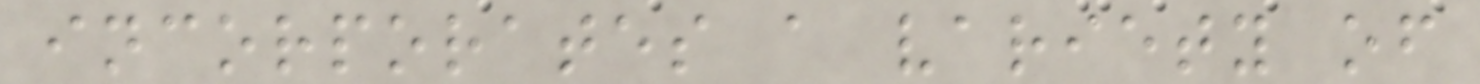incorporates a variety of
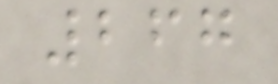267
